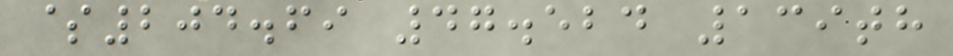$204.69 47.524 139th
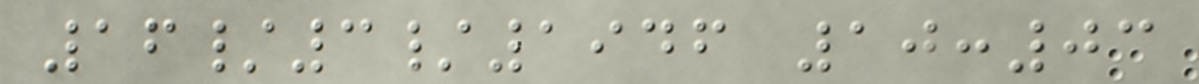16/3/1946 10:03
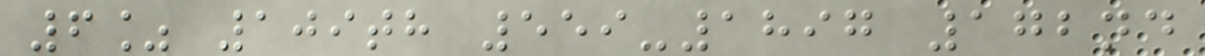6% 109th 559-1897 172nd
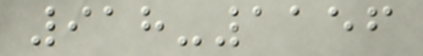918-1156
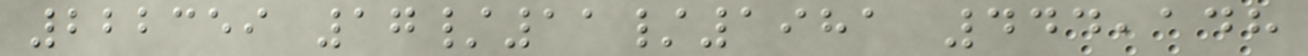222359 17/11/1981 444,148
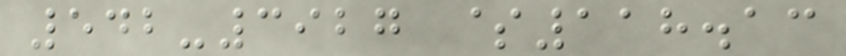542-3927 $118.13
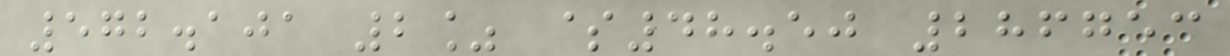572.101 2% $48.50 286753
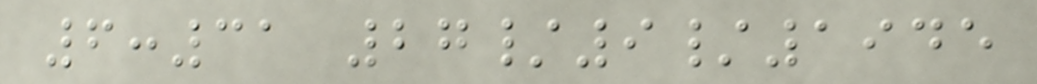6:31 27/9/1945
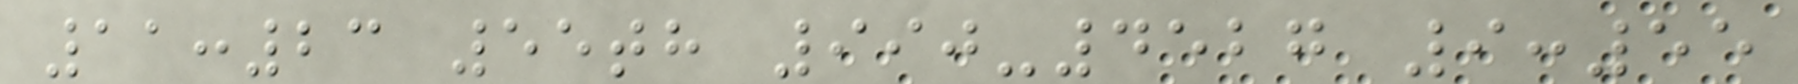11:23 55th 990-4527 9:55
